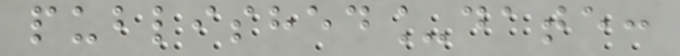published_date:
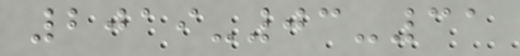2019-03-31
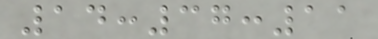14:37:11
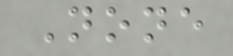None
